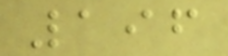196
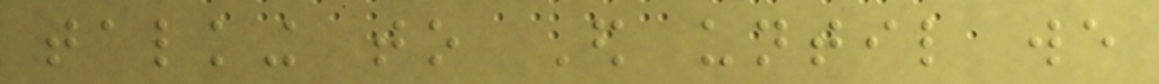talking to Ed until we
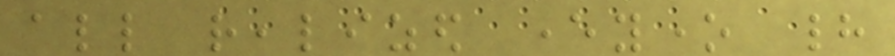all realized everyone had
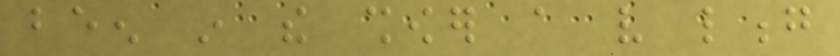been in the shower a very long
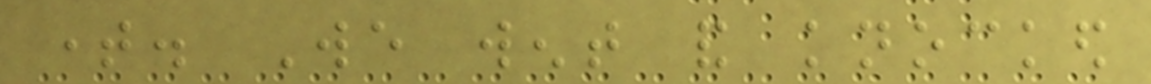time. We went and knocked
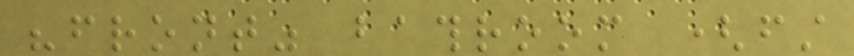"front" bathroom (first
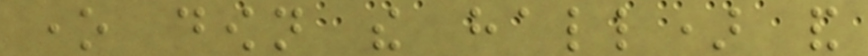one down the hall) and
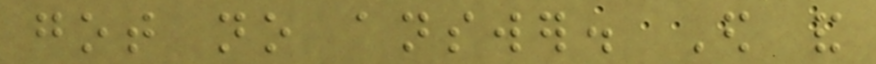got no answer. Ed and
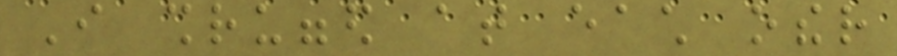I shrugged at each other
